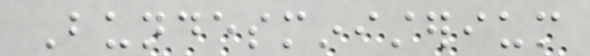Bundesministerium
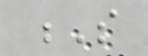S
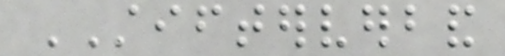STIFTERVERBAND
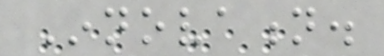Innovation.
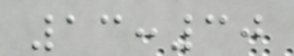13:30
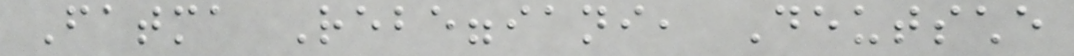Fatma Rebeggiani, Deutsche
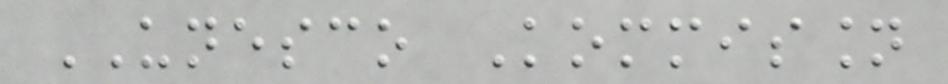UNESCO Kommission
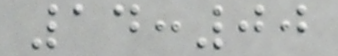14:00
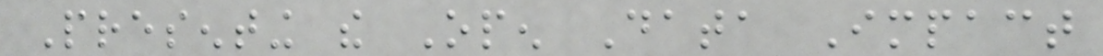Presenting the Open Data Impact
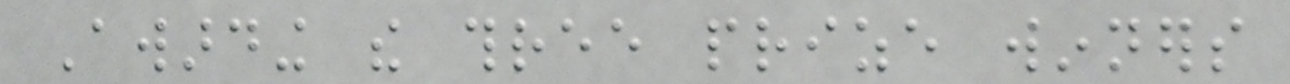Awarding the three prize winners
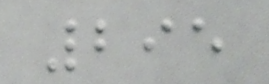295
